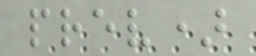prev)
